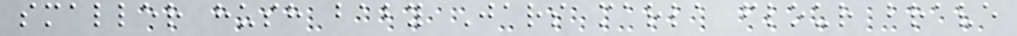smaller hush baby Jars marla flour brave
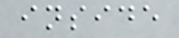inside
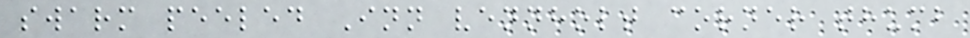swarm peeled Inn vennholt corner thumb
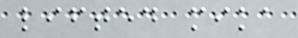lifted mika
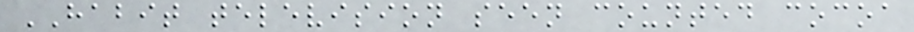HABIT television seen counted cocoa
